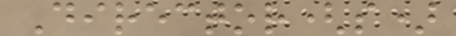Director(s)
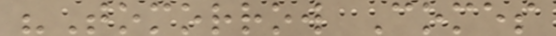"Tomorrow Comes
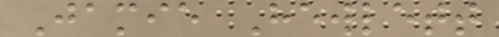Jamie Hewlett
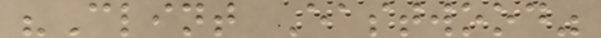"Clint Eastwood"
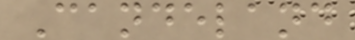Candeland
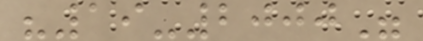"19-2000"
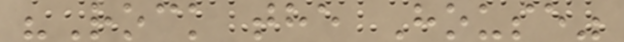"Rock the House"
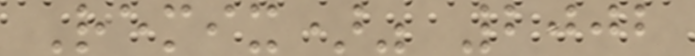Remix)" 2002
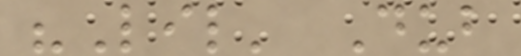"Lil' Dub
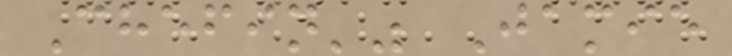Chefin'" Jamie
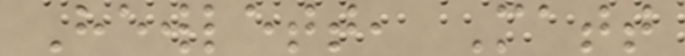Hewlett, Matt
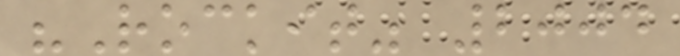"Rockit" 2004
